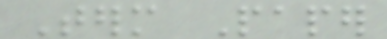Term Paper
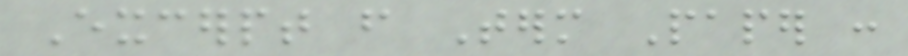Excerpt from Term Paper :
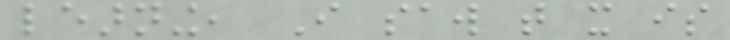learning, I saw that it is
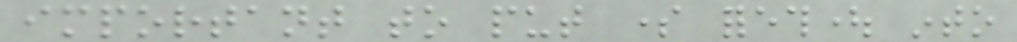important to put some forethought into
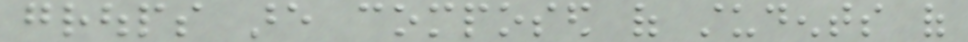groups are composed of students of
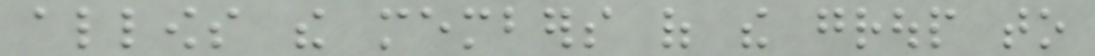allows the members of the group to
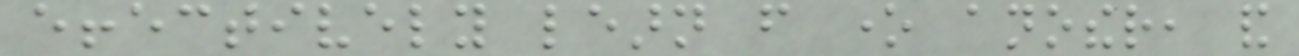effectively learn from one another, and
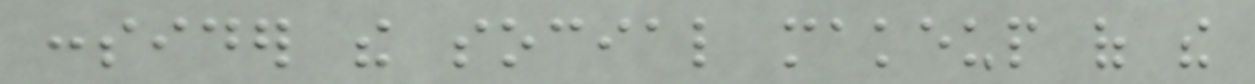consider the social makeup of the
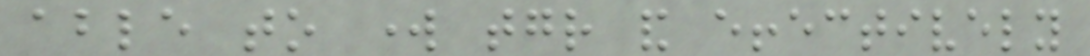able to work together and effectively
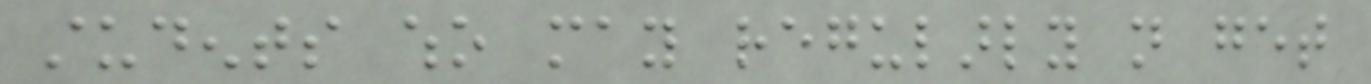students who may regularly not get
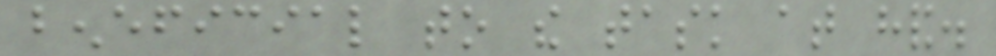beneficial to the task at hand.
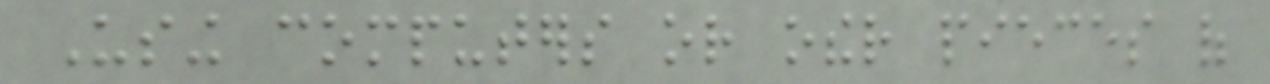Using computers or other pieces of
